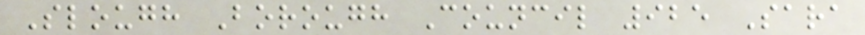Slough Borough Council 925 Sara
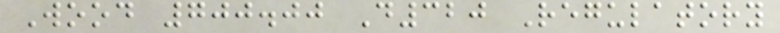Wood 700.00 D320 Regulatory
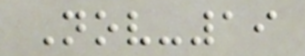Nov-19
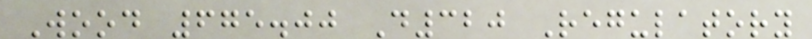Wood 675.00 D320 Regulatory
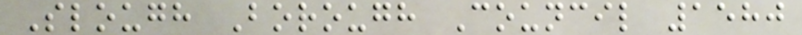Slough Borough Council 1580
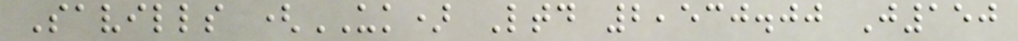Savills (UK) Ltd 2,530.00 J150
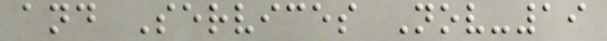and Services Nov-19
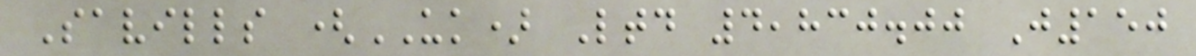Savills (UK) Ltd 4,830.00 J150
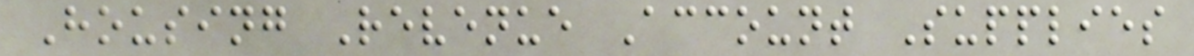Housing Revenue Account Supplies
